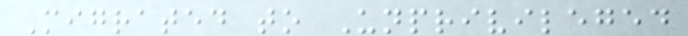Migrated to Unprivileged
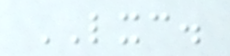LXC.
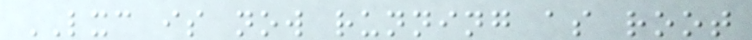LXC is now running as root
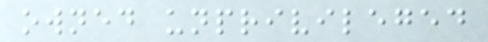owned unprivileged
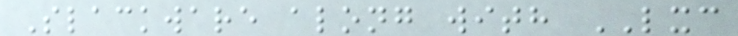Slackware along with LXC
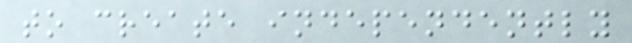to create independently
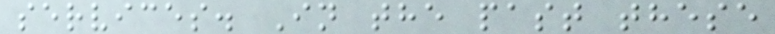services. In the past these
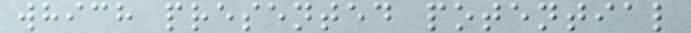which presented potential
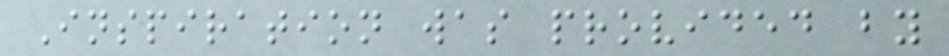Inspiration was provided by
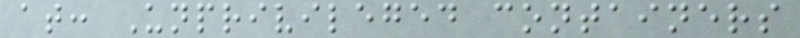at: Unprivileged containers
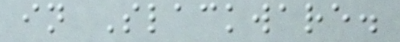in Slackware.
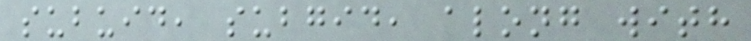subuid, subgid, along with
